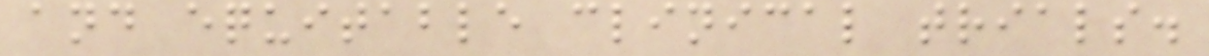and equitable clinical trials.
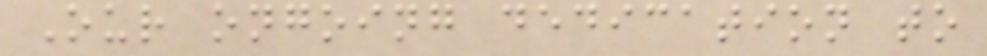Our ongoing dedication to
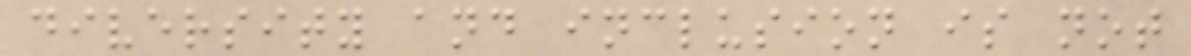diversity and inclusion is not
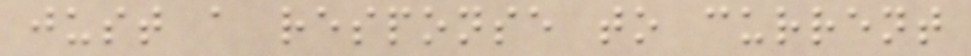just a response to current
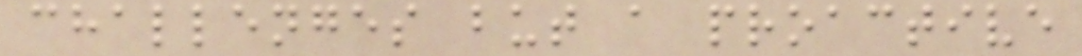challenges but a proactive
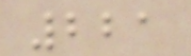221
